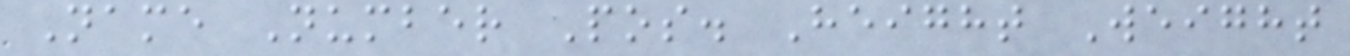Name Number Pos. Height Weight
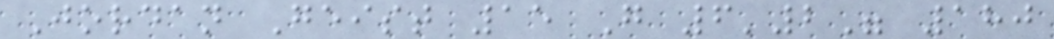Jordan Geist 15 G 6'2" 180
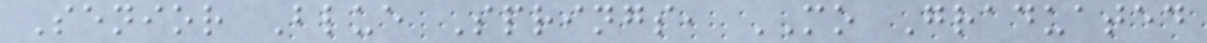Senior Blue Springs, MO Graduated
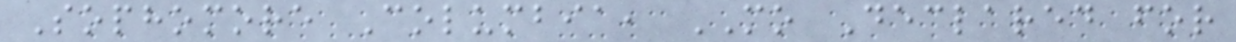Sophomore Columbia, MO Declared for
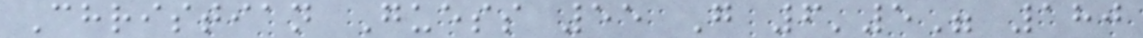Christian Guess 55 G 6'5" 180
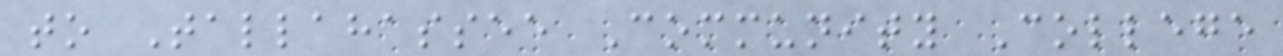to Tallahassee Community College
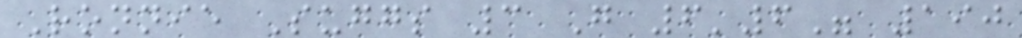Ronnie Suggs 3 G 6'6" 190
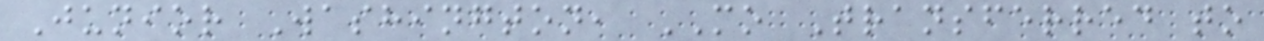Junior Washington, MO Transferred to
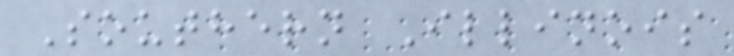Southern Illinois
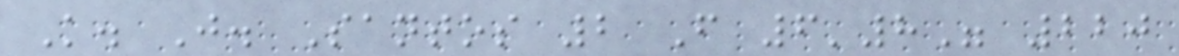K. J. Santos 2 F 6'8" 220
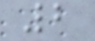2
